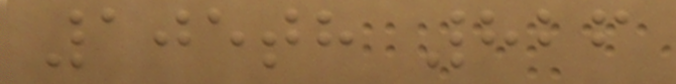105th 826
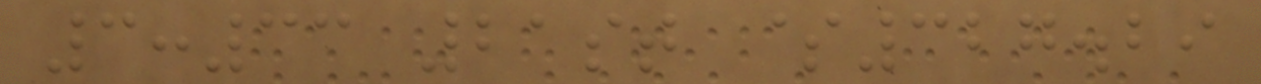3:33 21st $327.29
